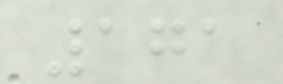171
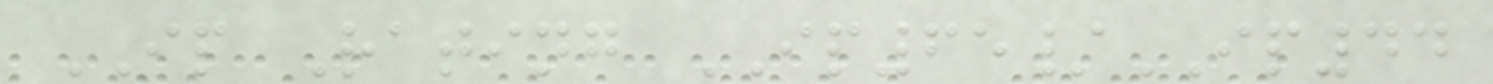IP Rating IP65/IP44
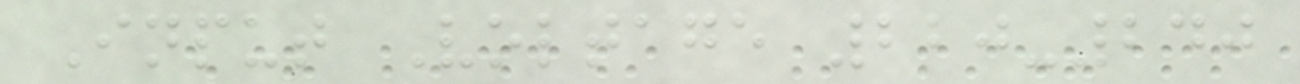Input Voltage 220-240
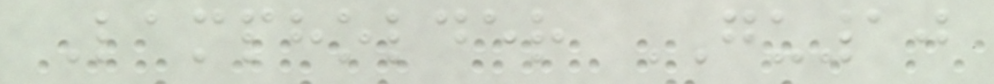Lampholder GU10
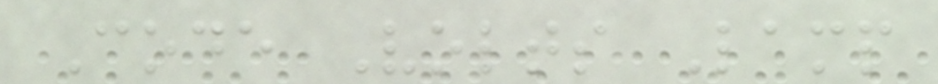Code Volts Lamp
